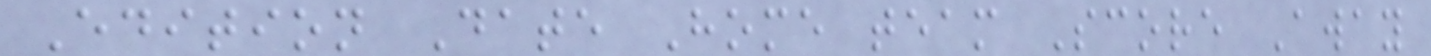Edition Date Home team Score Away
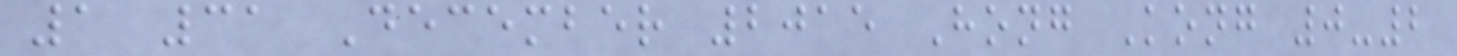1 31 December 2015 Hong Kong 0-2
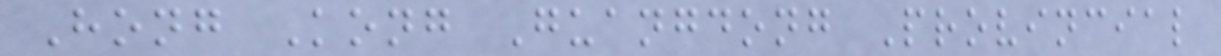Hong Kong Guangdong Provincial
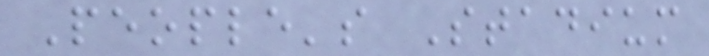People's Stadium
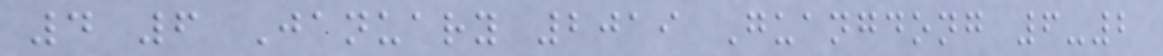4 6 January 2019 Guangdong 6-2
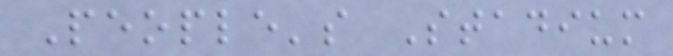People's Stadium
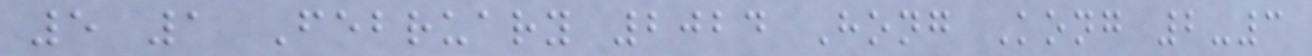5 1 February 2024 Hong Kong 2-3
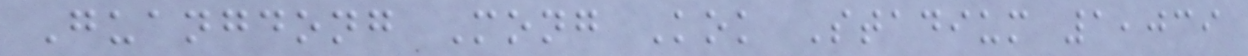Guangdong Mong Kok Stadium 1,039
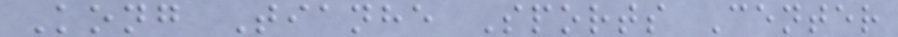Kong Tianhe Sports Center
